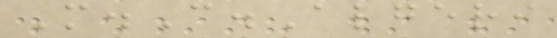M.C.Algeri
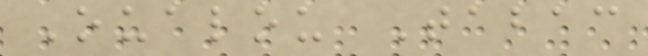Oualou Tabac
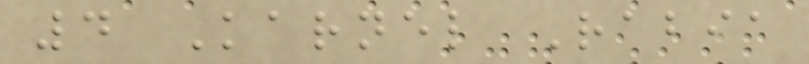4 Karnel Rabia
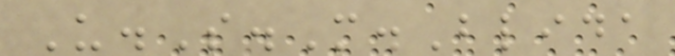U.S.M.Blida
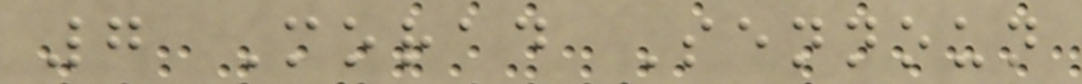7 Morad Sennoun
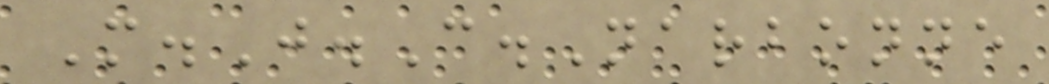M.J.C.Narbonne
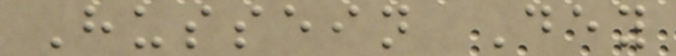Hussein Dey
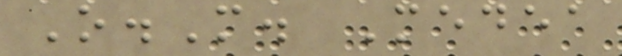O.M. Medea
